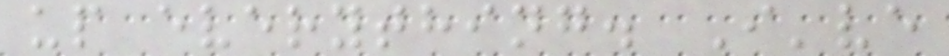up everything. I've
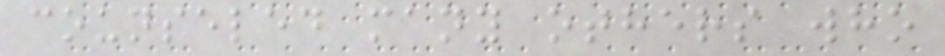counseled many others who
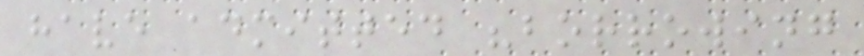have admitted "borrowing
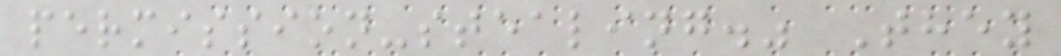permission-stealing." They
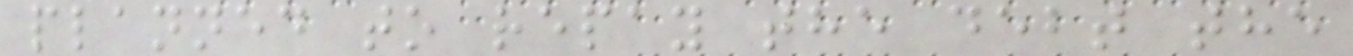planned to repay the debt the
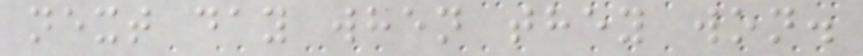next day when they won.
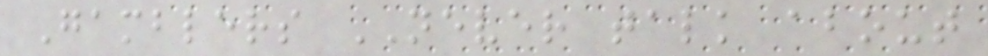Gamblers NEVER talk about
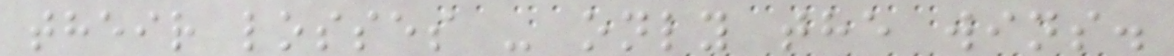their losses - only the wins.
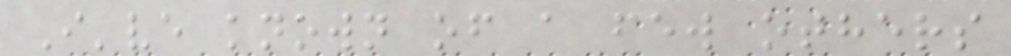I've known of a few others
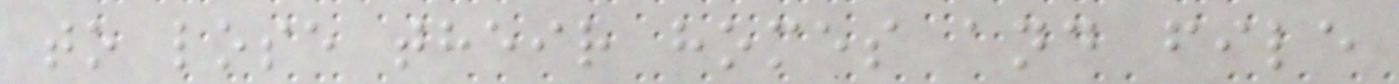to lose their homes and file
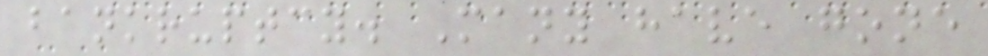bankruptcy. Many have gone
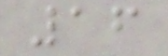16
